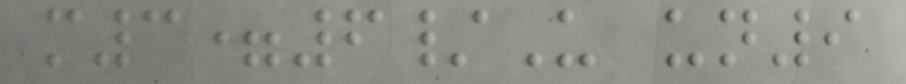m3=6/U un9
